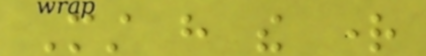Must have the right
